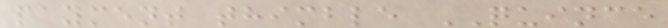payment thimble QUINCE
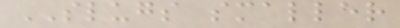SLUGS smaller
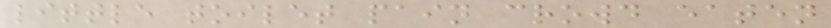little toilet pain crowd eaten
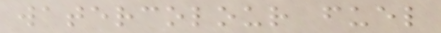watercolour fuel
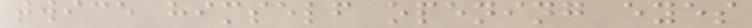twice himself opening eyes
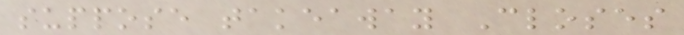suppose takeaway Closes
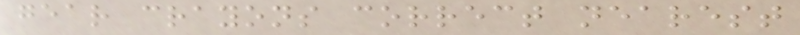gear crayons correct nearest
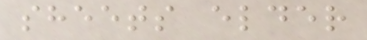sheets elder
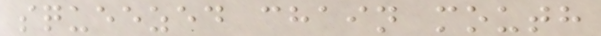squeezed chain mouth
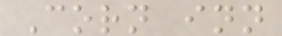Corn inn
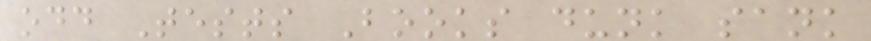odd Tests Books dunk sank
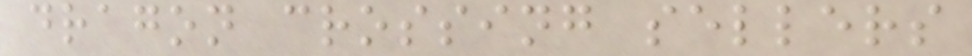dragon crossing sellers
